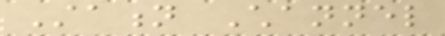Station Channel
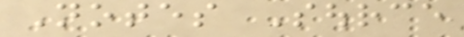Notes Source
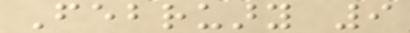February 9
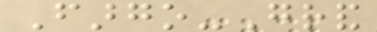Fargo-Grand
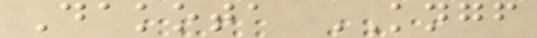Dakota KNGF
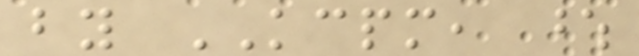by KCPM, whose
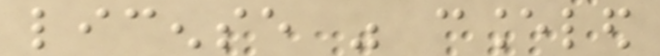license was canceled
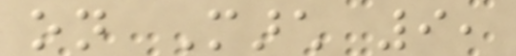on March 9,
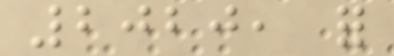2020, for
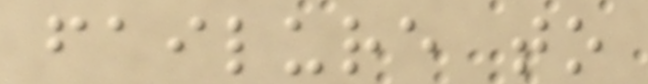failure to
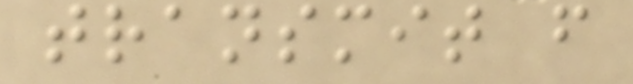transmit from
